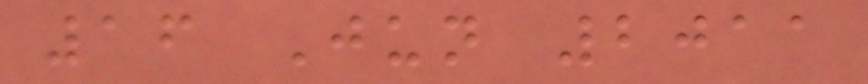16 Jun 2011
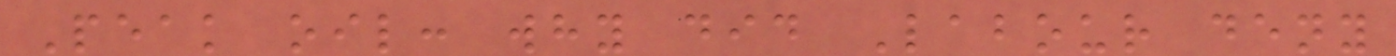Peak oil: why did Labour deny
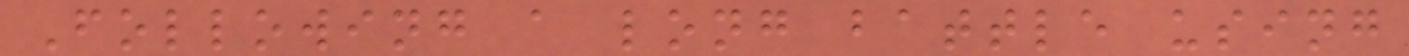Following a long battle using
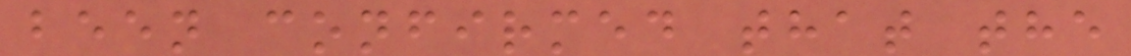been confirmed that the
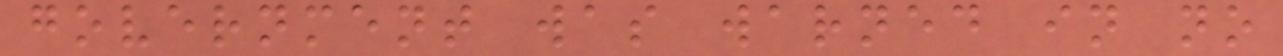government was warned in no
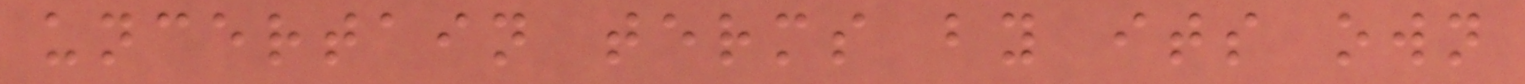uncertain terms by its own
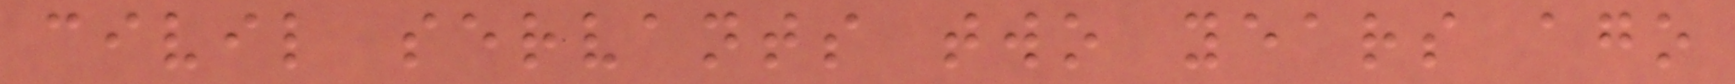civil servants two years ago
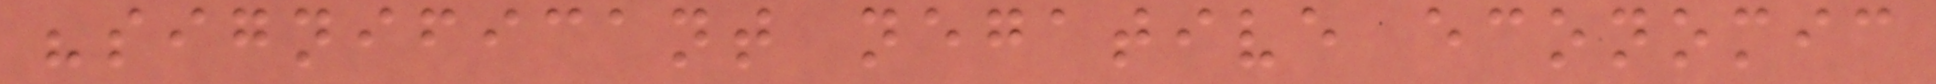"significant negative economic
